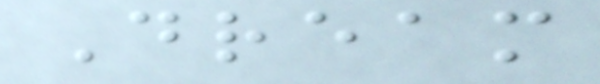Dream
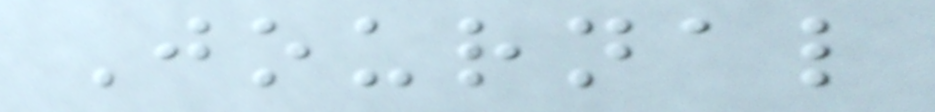Journal
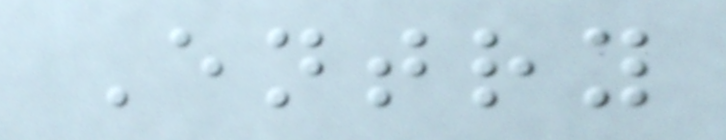Entry
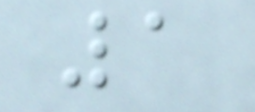1
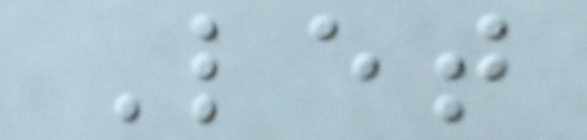Let
